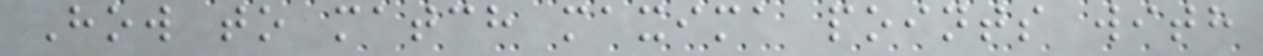How to match maxima points with
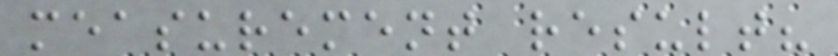measurement result?
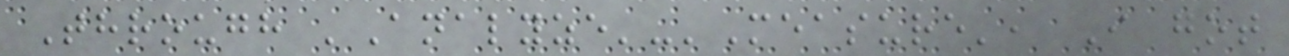Through 'Analyze'-'Measure', I got
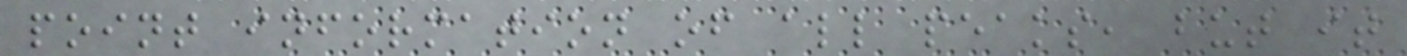point information of all peaks, but it
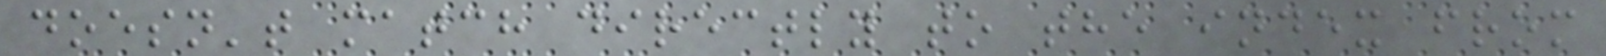doesn't match directly to the index from
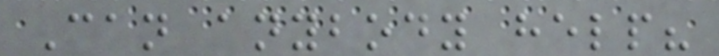Can anybody help?
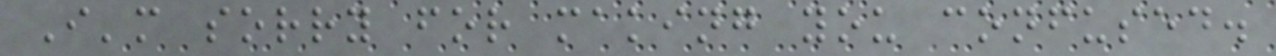I'm sorry for making you confused.
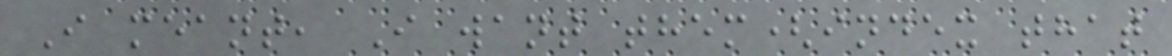I meant, I want them(index that
